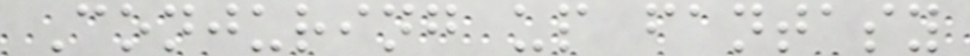Conjuring up fantasy
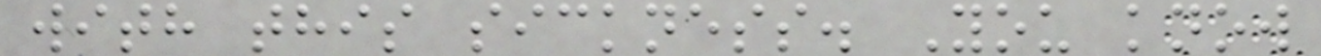with this sickness. You know
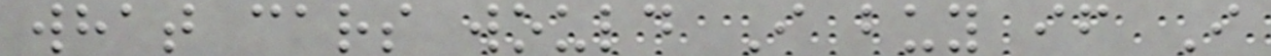what cars would I buy if I
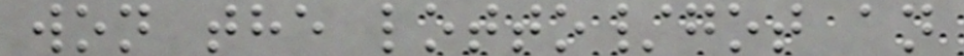won the lotto/got an
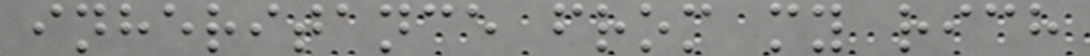inheritance from my rich
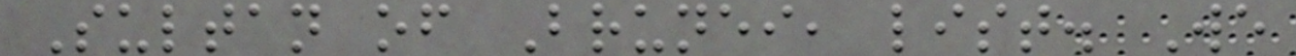Sultan of Brunei, list. We
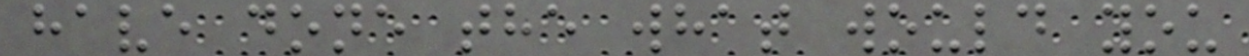have done the what would you
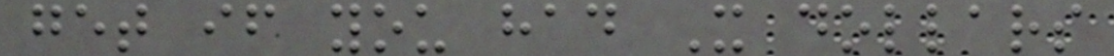get if you had X dollars
